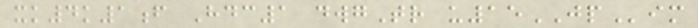xk4k1f Hdc1 dwgTr u15JPim
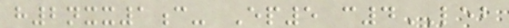h2nxx1c- Ep5 c4LEB
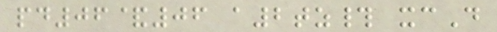pd06&06 a2tz# xcD
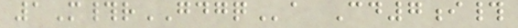1M#rGDGQa Cd7i#
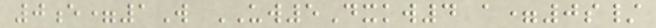0e=1W UW5Dxkw4 a=0s/
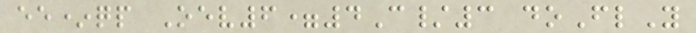ee*qp Oev6=4C/3 doFlY
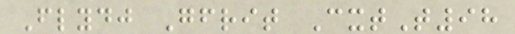Flydj Gfrit CxtT98
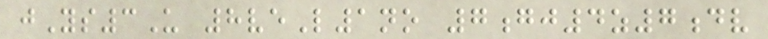jYs3U 8veL1no 7gj4z7dv
